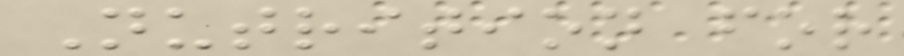Nutrition for
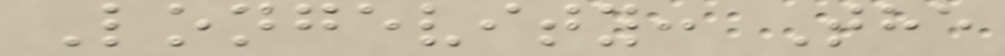Longevity: The
